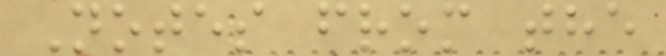Notes from the
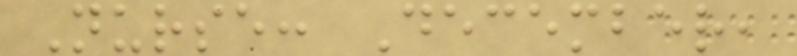Nurse: December,
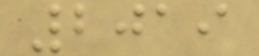2019
